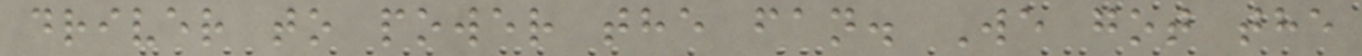driver to power the fan. We got the
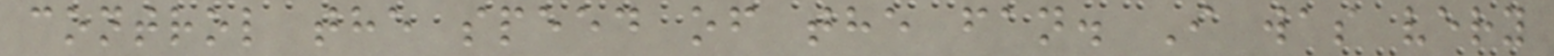control the speed of the fan. I was very
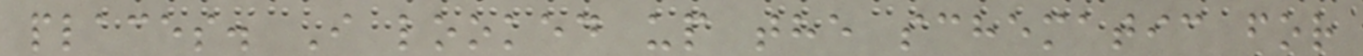places. I looked up the schematic for
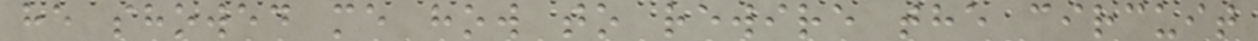he showed me how to rewire the circuit
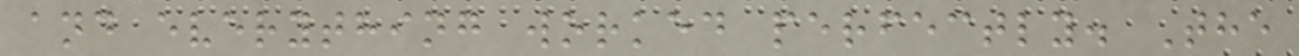and everything worked perfectly. The
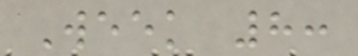Week 8:
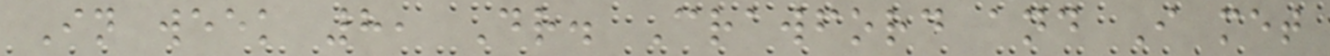In week 8, Dr. Crawford and I met
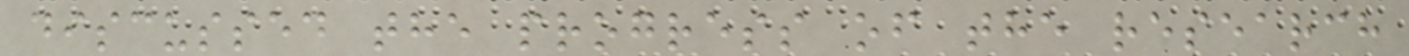discussed the progress of the research
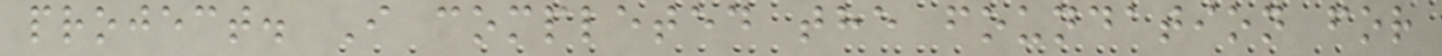project. I completed the foundation for
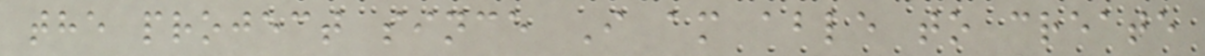the project since I am able to create
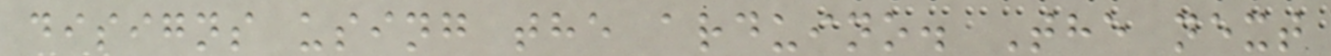disigns using the arduino. The next
